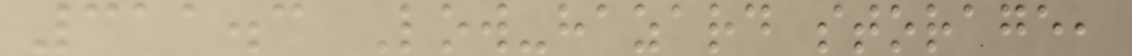311.3 Low-hazard storage,
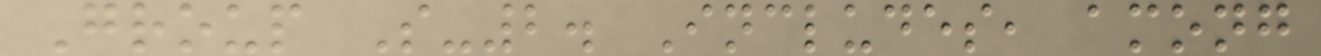Group S-2. Includes, among
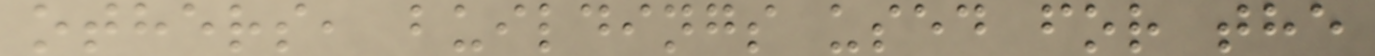others, buildings used for the
